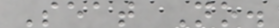Seat No.
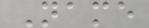Name
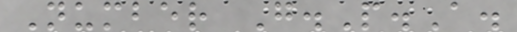Number G.P.A.
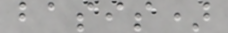basis)
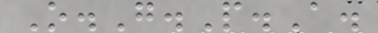O.G.P.A.
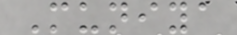Muniya
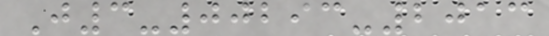J3-00293-2013
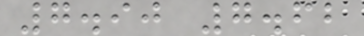7.90 7.62
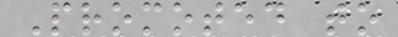Promoted to
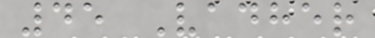45 Vadher
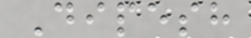Dipesh
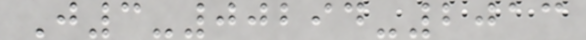J3-00294-2013
